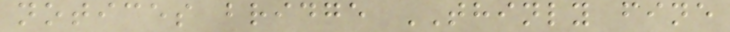notices bridge THINLY fine
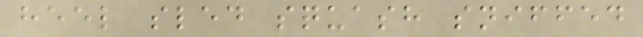heel sled squash sniffed
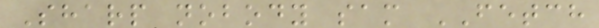Sharp nobody sam FETCH
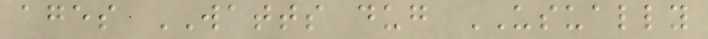ages WATTS dug USUALLY
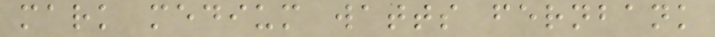mark medium watts fernbank
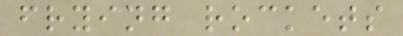frying rockets
